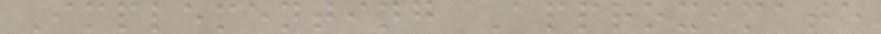Implementing Approximate
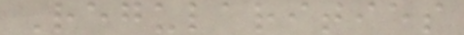Regularities
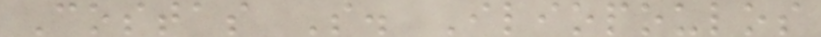Costas S. Iliopoulos
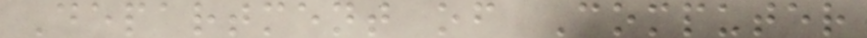Department of Computer
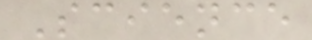Science
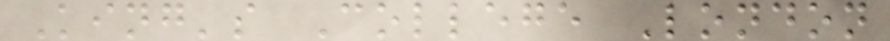King's College London
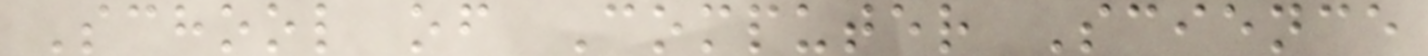School of Computer Science
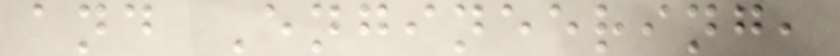and Engineering,
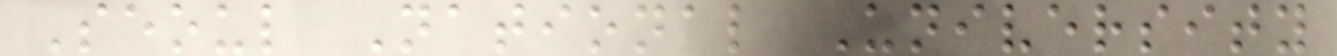Seoul National University
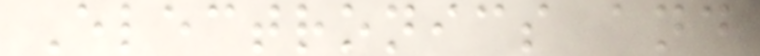Electronics and
